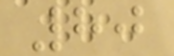80
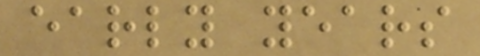early years
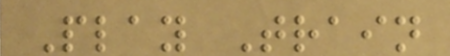Play Train
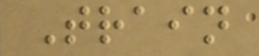Train
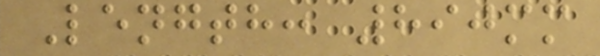Length: 890mm
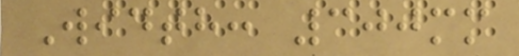Width: 300mm
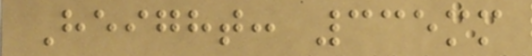Height: 335mm
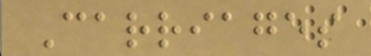Carriages
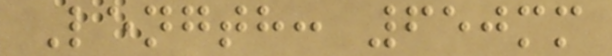Length: 650mm
